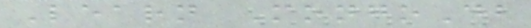Learn MongoDb
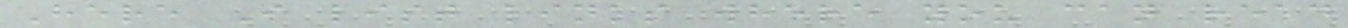Here I list links where you can read
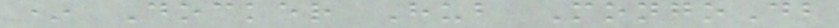* Docker Hub MongoDb
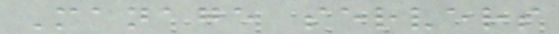Manage servers
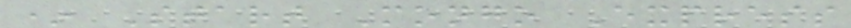* Start Mongo Express
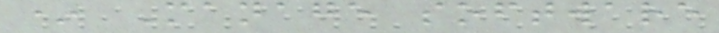* Manage software
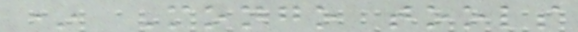* Mongo tools
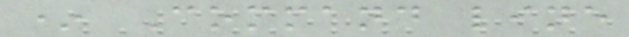* Command line
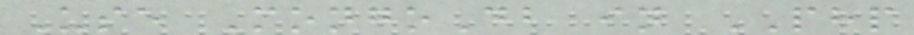Use MongoDb in PHP
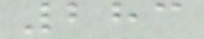283
